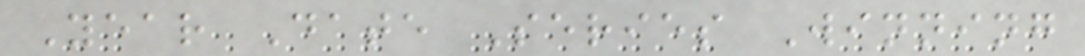Year Date Series Winning
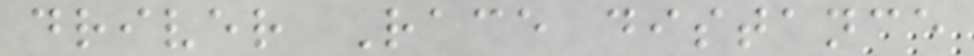driver Race distance
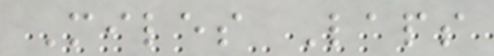Miles Laps
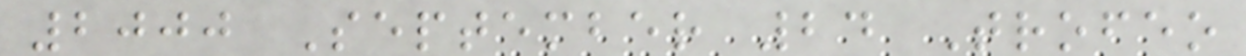2000 September 24 Trofeo
